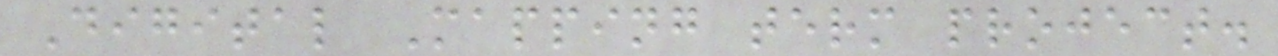Digital Mapping term project.
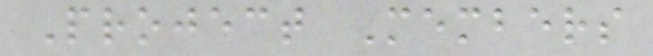Project Members
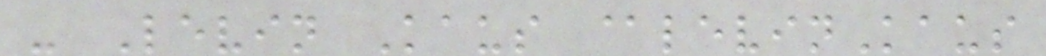- Levin Kaus @levinKaus
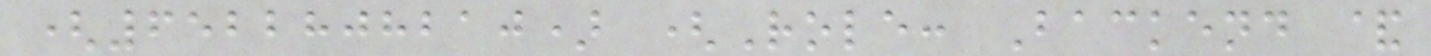(6522808210) (Role: Backend &
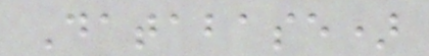Database)
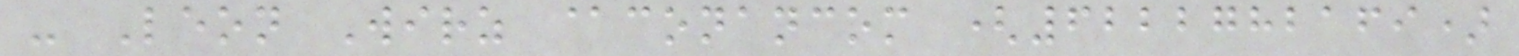- Leon Wirz @conancom (6222782169)
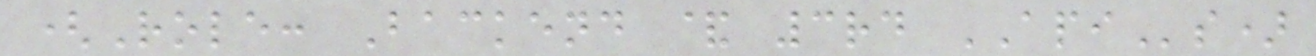(Role: Backend & 3rd APIs)
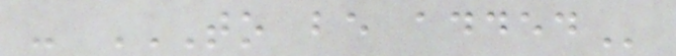- TO BE ADDED
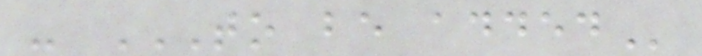- TO BE ADDED
